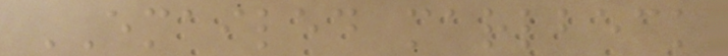EMAILED marlbeck
